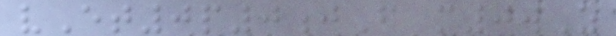vEt0p0jF m0wZ
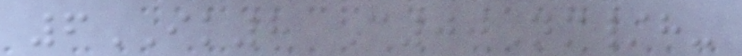6IK8 C00Nm/h-
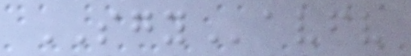SGYavfv
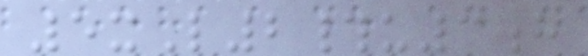5xL2#u3h
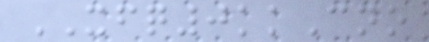XFQ0kkCno
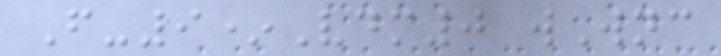F-9*Vdm0 wWnc
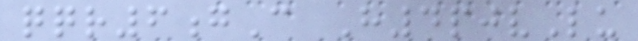qqr6gC H4pjvLu
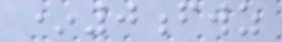*0fwz
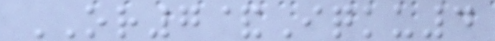OR7&Iqku4
